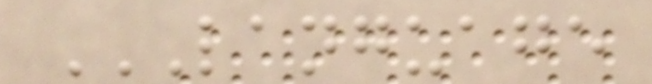LANGUAGE
